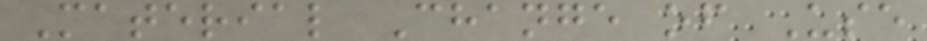Material Change of Use
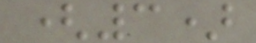(3)
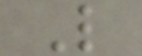L
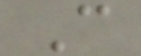C
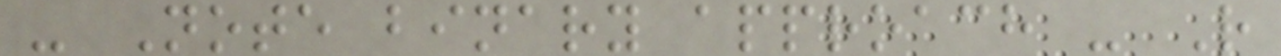- Note binary approach - R
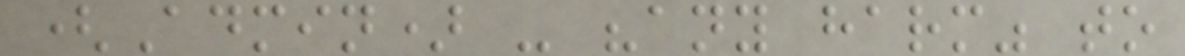(Admin) - "any harm" to
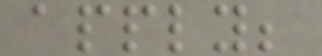apply;
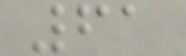61
